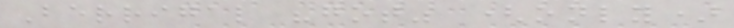Berrigal "got" (only)
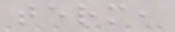term,
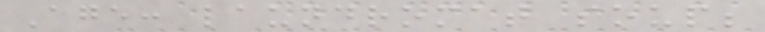Age: laundromat soup;
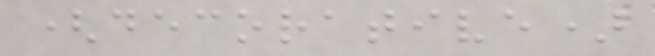(decorative)
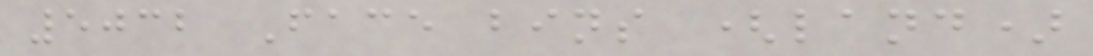5032 Face bins (land)
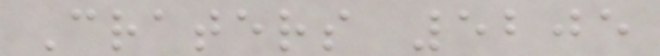Craters 5205
